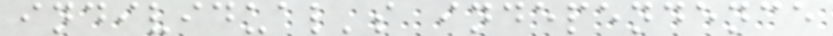individual's independence
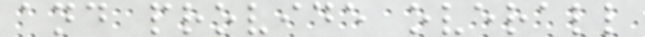and provide overall
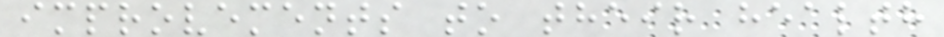improvements to their health
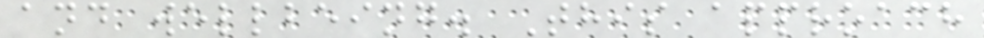and wellbeing. This approach
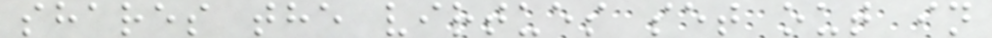shares the virtues set out in
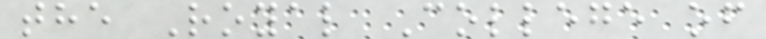the Royal College of
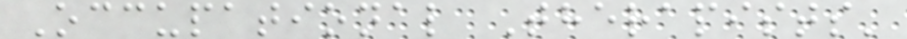Occupational Therapists'
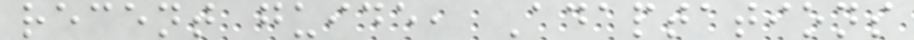recent guide, Adaptations
